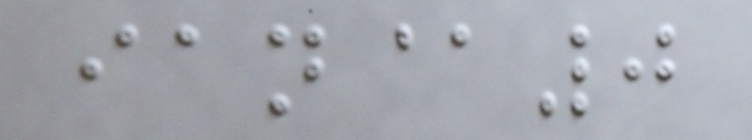ian@0
